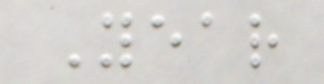Year
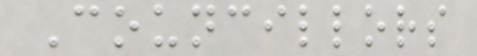Councillors
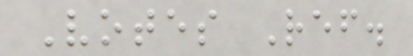Votes Ref.
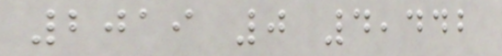2019 0 4,442
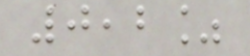0,2%
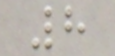8
